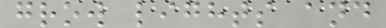grow lights and
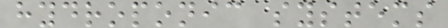hydroponic systems
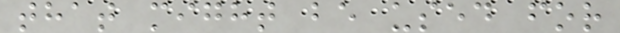that might be used for
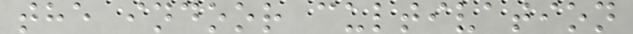the indoor cultivation
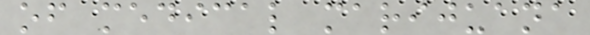of medical marijuana
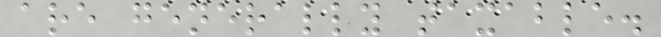are generally taxable.
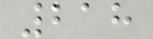218
